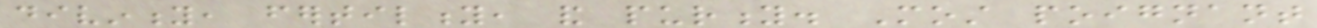divinity, fertility, and purity. Most poignant
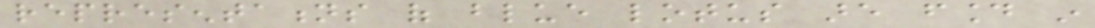representations of blue lotus are found in
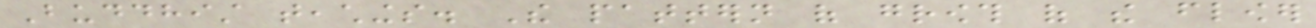Buddhist teachings. The pattern of growth of the flower
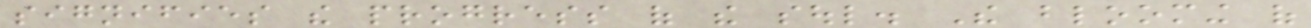signifies the progress of the soul. The blooming of
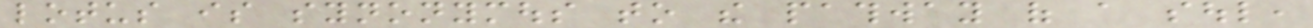lotus is synonymous to the pathway of a soul,
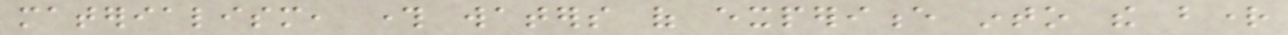materialism, through waters of experience into the bright
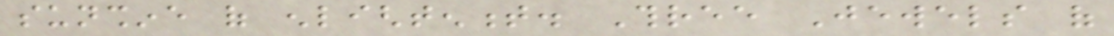sunshine of enlightenment. Three Jewels of
